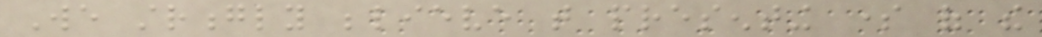We strongly believe that presenting some of the
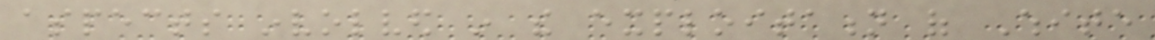aspects involved in the exploitation of White
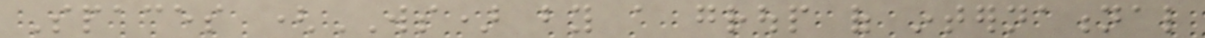Spaces (WS) by a group of international
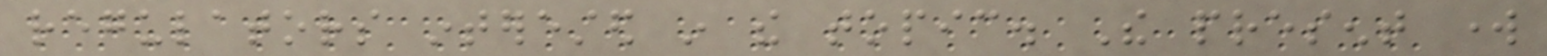regulators interested in the topic. The present work
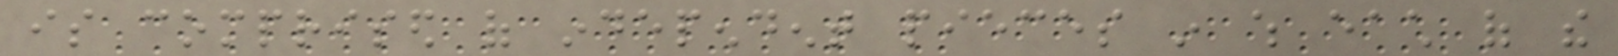is comprised of independent pieces in which each of the
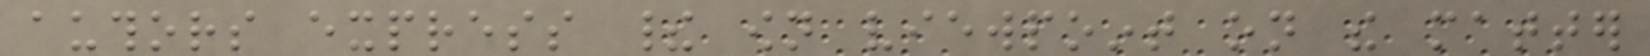authors express their own viewpoint on the matter
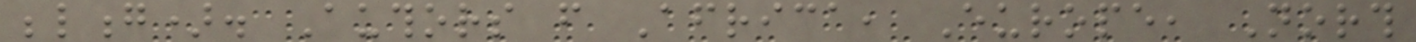belong). Authors from Africa, Europe, North
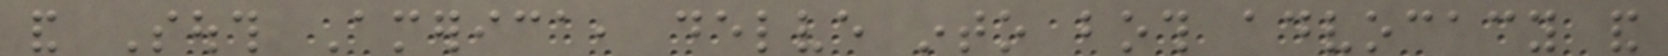and South America, delve into both advocacy and
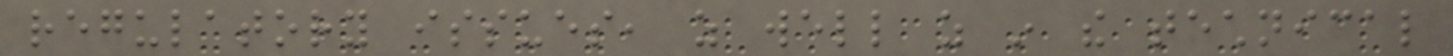regulatory issues, as well as in the technical
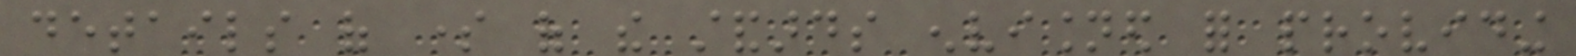details of some of the standards envisioned for providing
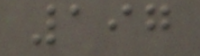197
